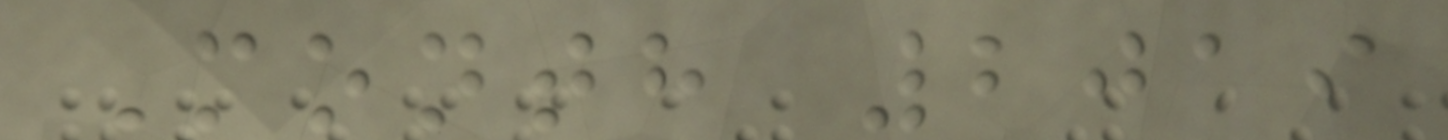Month 2019
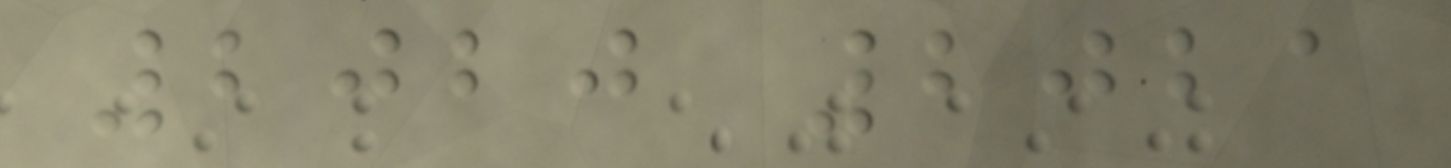2020 2021
